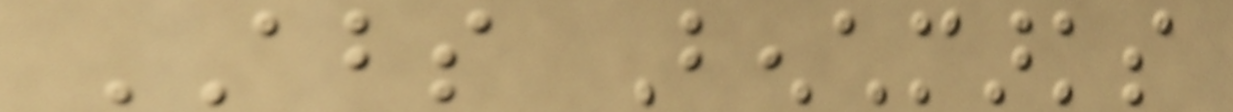ABS Benchmarks
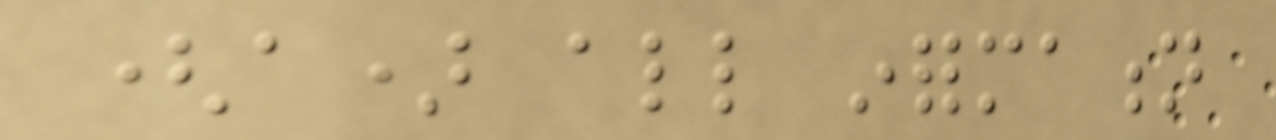(a) all information
